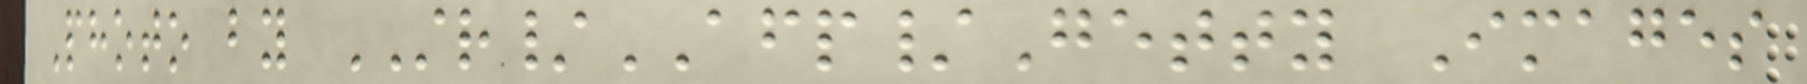Photo by STR/AFP/Getty Images
